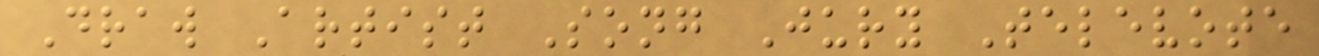Draw Artist Song Jury Televote
